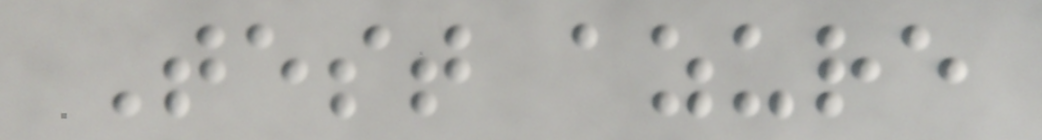Test azure
